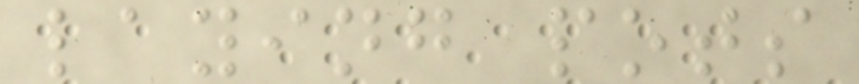laying pots
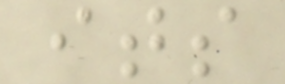its
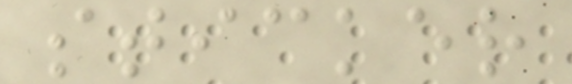sticker
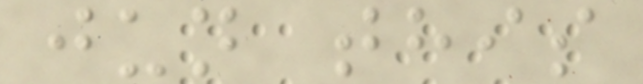jun this
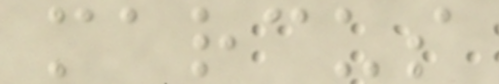marcus
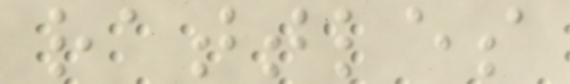rattles
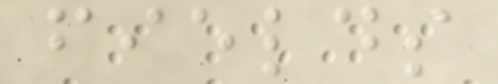fields
